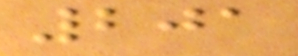201
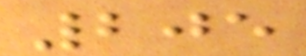205
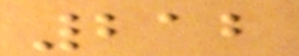212
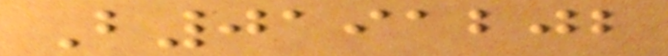B0191202
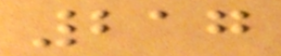217
